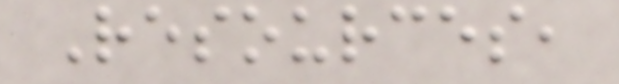Resources,
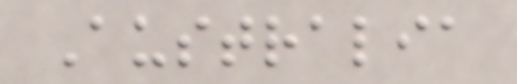Australia
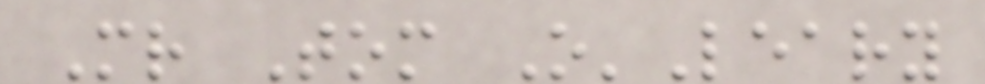Mr Tom O'Leary
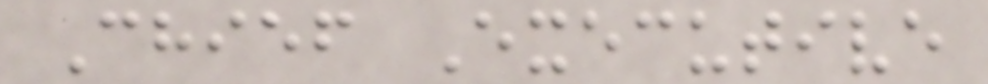Chief Executive
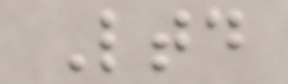Ltd
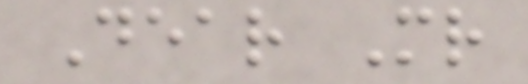Dear Mr
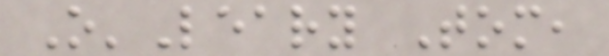O'Leary Tom,
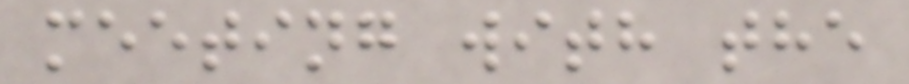meeting with the
